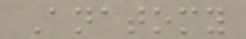Anatomy
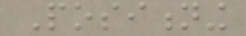Positioning
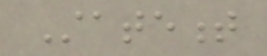Statement
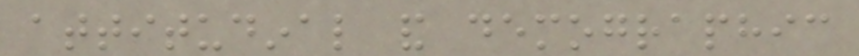attitudinal and demographic
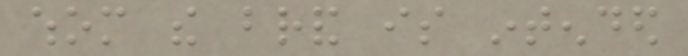whom the brand is intended
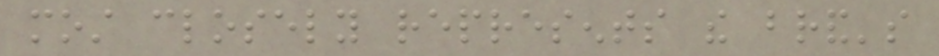most closely represents the brand's
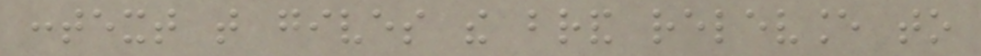context that gives the brand relevance to
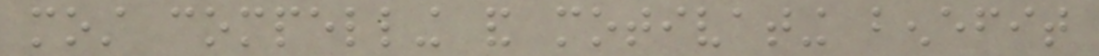most compelling and motivating benefit
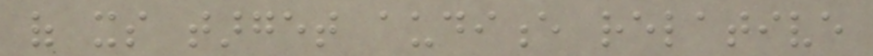of its target audience relative
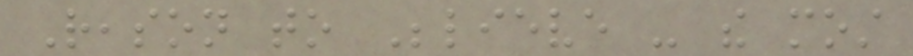Reason to Believe - the most
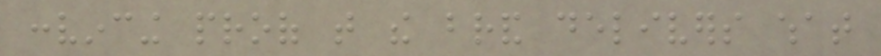convincing proof that the brand delivers what
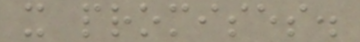it promises.
